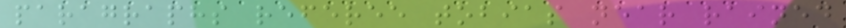paragraphs referee tobias near rained
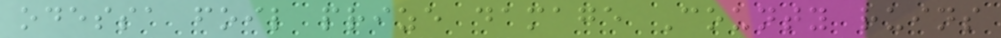odessa foil prize damage County ruins
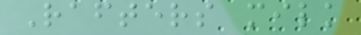Rafters milk
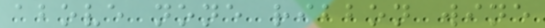above none ribbon wine
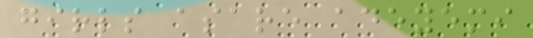girls asare adeyemi
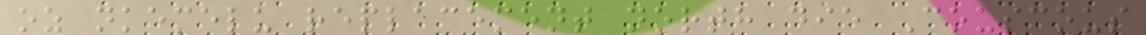oz nkemelu replacement north die Couscous
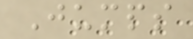Jumps
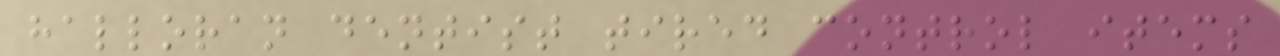halloran dentist tired control items
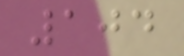104
